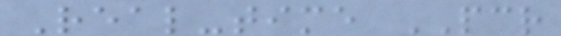Real-time PCR
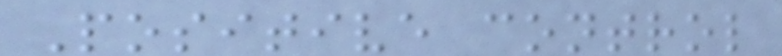Positive control
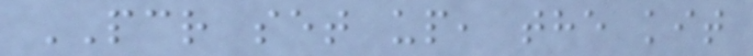PCR set up, the kit
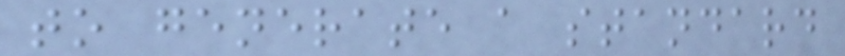to generate a standard
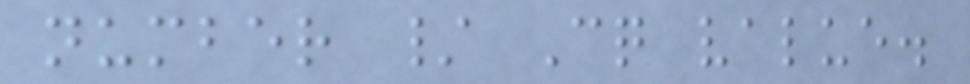number / Cq value.
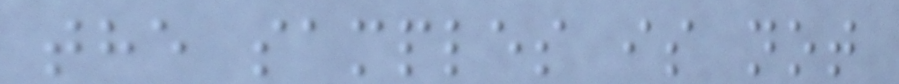the samples is not
